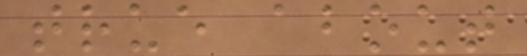true about
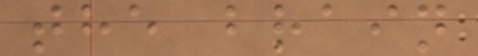the brain
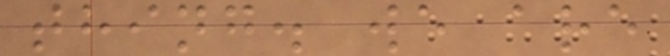thing. we are
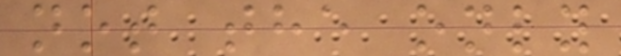not the only
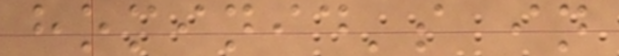hominid's in
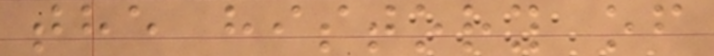the history of
